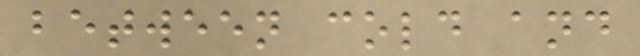between cold and
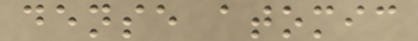dense atomic
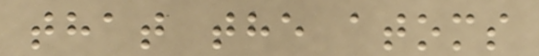that the atoms
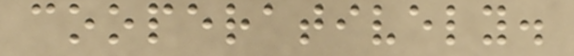cooperatively.
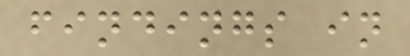findings in
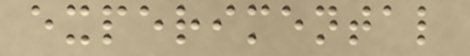experimental
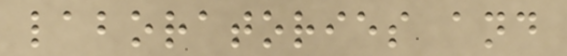laboratories and
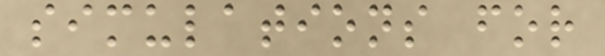simulations for
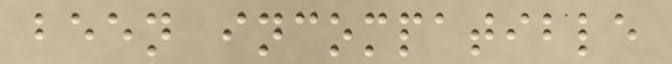been incompatible
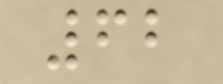62
